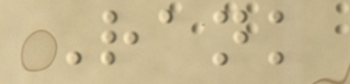Rank
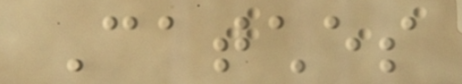Catches
